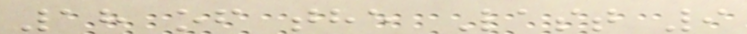18 of the Last 9
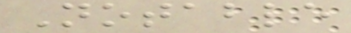Notable
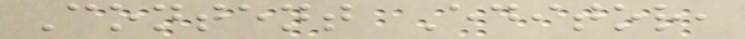Content Editor,
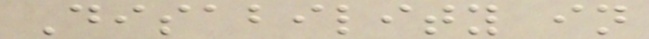Disability in
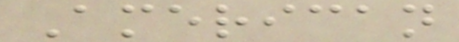American
